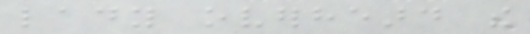lady overheard the
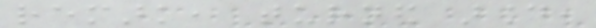remark, turned around,
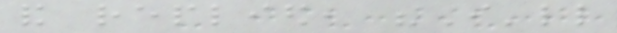and replied, "I'll
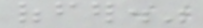offer."
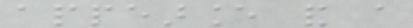appearance and a
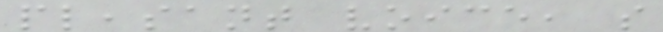pleasant voice, so
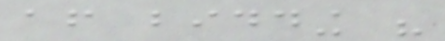after bidding his
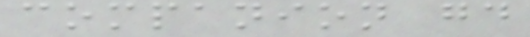companion good
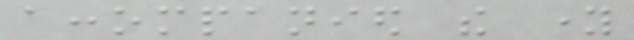accompanied the young
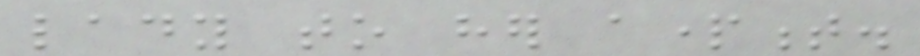lady to her apartment.
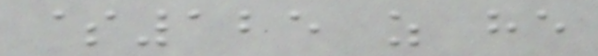$125 as he
